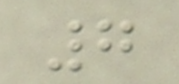7
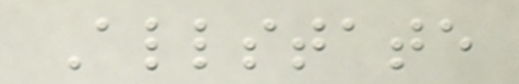Allstate
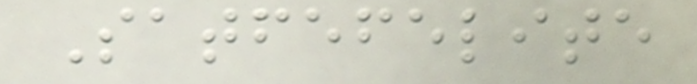Satfefelite
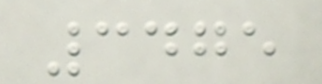3475
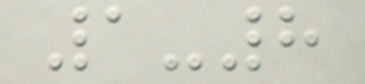1-8
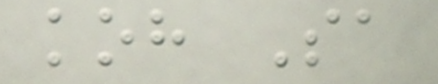koh Sa
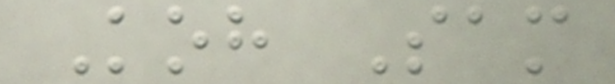Koh Sam
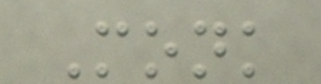Monk
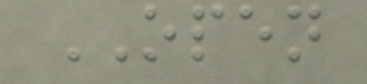OPEN
